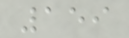159
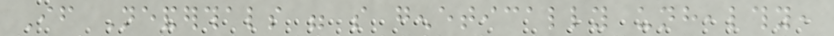If Neanderthals were so genetically unhealthy,
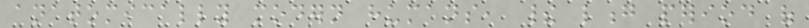anatomically modern humans, their long period of
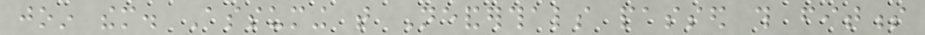join them. Assuming that Neanderthals passed this fitness
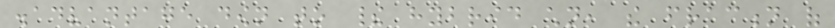disadvantage down to their hybrid children, the fraction of
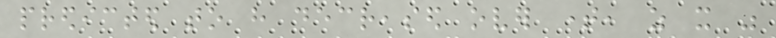predicted to have decreased over time, as it was
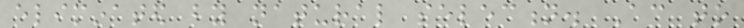eliminated by natural selection. According to
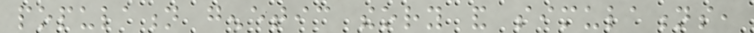population genetic theory and simulations,
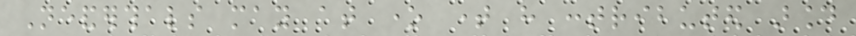Neanderthals may at one time have contributed around
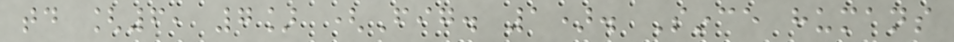today [6, 7] (Fig. 1). Since humans
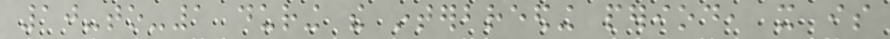10-to-1 during the interbreeding period, it is
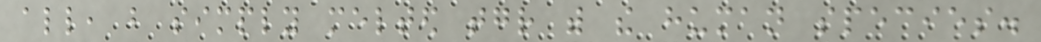all, but simply melted together with the human species.
